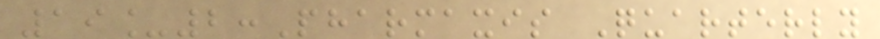19_2:Pharmaxis Quarterly
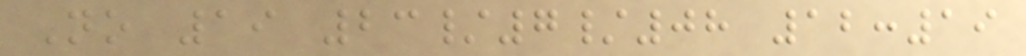No 19 23/7/08 12:19
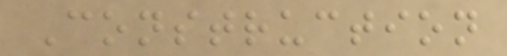Construction
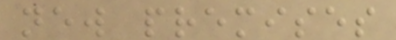new premises
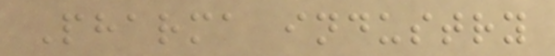Pharma industry
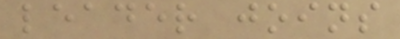leader joins
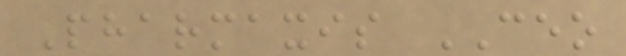Pharmaxis CEO
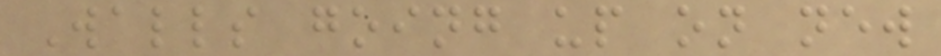Walls going up on new
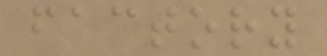factory
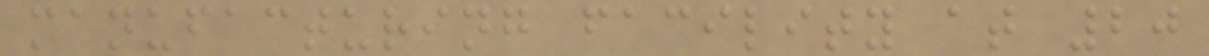manufacturing facility at 20
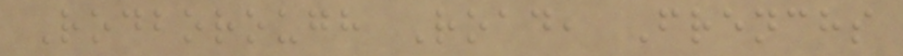Rodborough Road, Frenchs
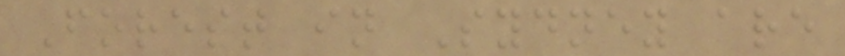Forest in Sydney are
